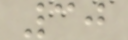30
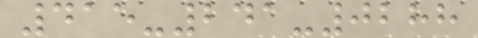415-241-0288
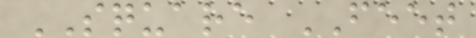SQUARE FEET
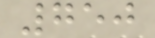750
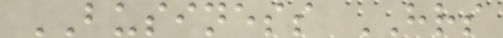BUSINESS HRS
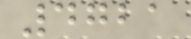4721
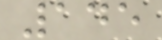145
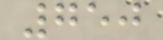750
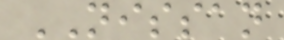NISSAN
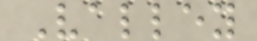Valley
